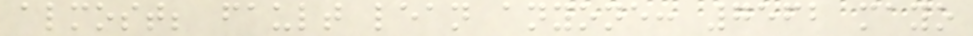almost; fault lean anyone: 7562 mayo
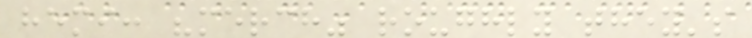hemi: "merch" roughly they's
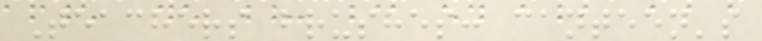Teachers brushes: canteen's
